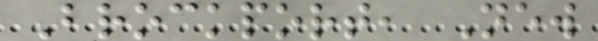Brockport, New
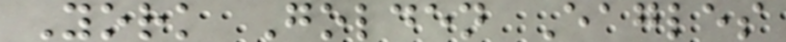York Golden Eagles
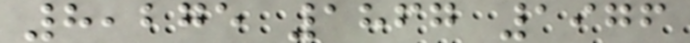8,275 1867 1976
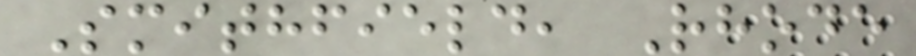Smithfield, Rhode
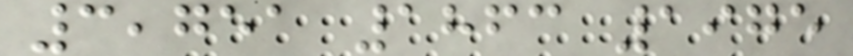3,751 1863 1975
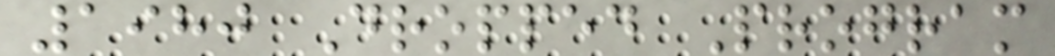1980 Dropped Program
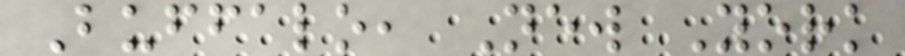Buffalo, New York
